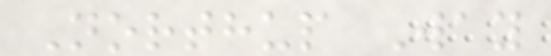Northup Way
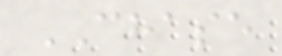CHASE
